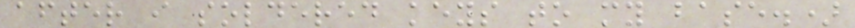after i soldered keys to my base.)
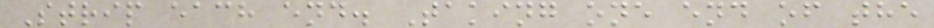Strip each end. Taking one end of the
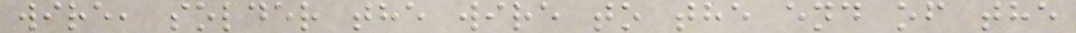wire, solder the wire to the end of the
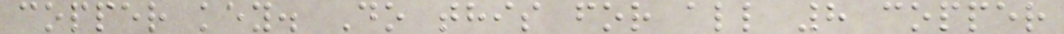copper key. Do this for all 8 copper
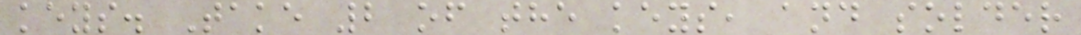keys. Take 2 of the keys, and solder
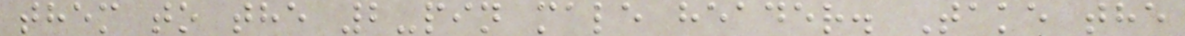them to the 2-pin male header. Take the
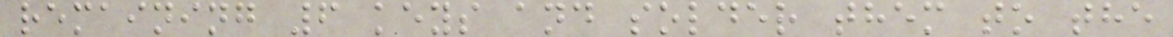remaining 6 keys and solder them to the
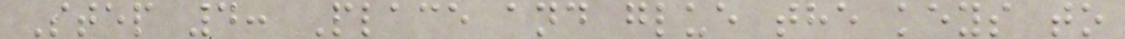Step 4: Place and glue the keys to
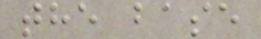the base
